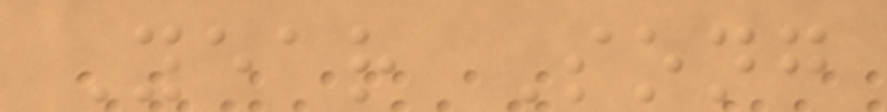Year Song
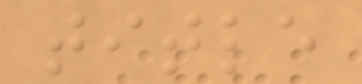title
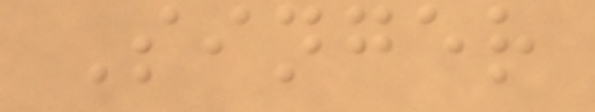Singer
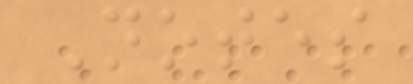Notes
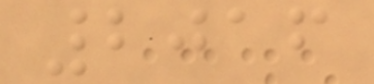2016
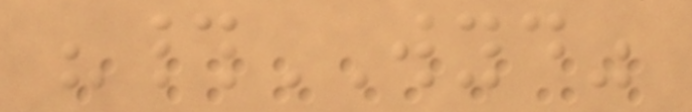"#WYD"
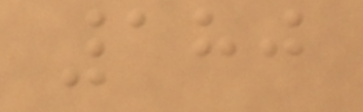180
